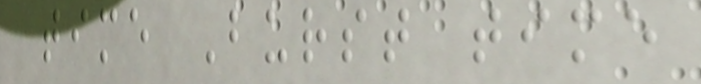time Burst time
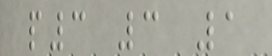p3 3 1
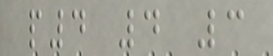p4 4 3
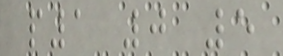p1 0 5
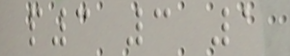p3 3 1
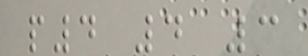p4 4 3
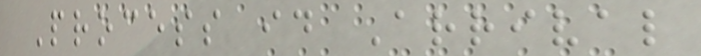Process id Arrival
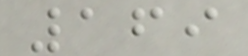169
